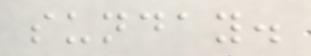sunday.
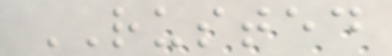RUSTED
